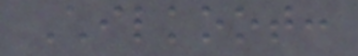Chilkoot:
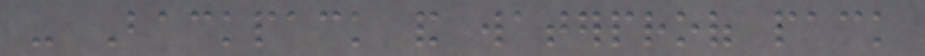- Backpack and waterproof pack
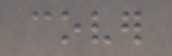cover
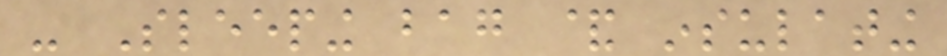- Sleeping bag & insulating
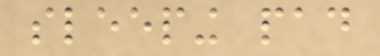sleeping pad
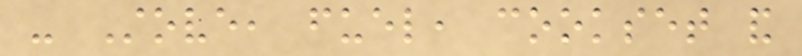- Stove, fuel, cookset and
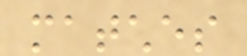matches
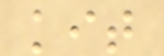kit
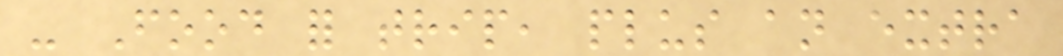- Food for trip, plus an extra
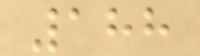188
